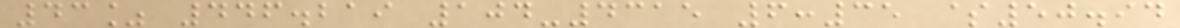43% 446.219 104-4315 6:35 $50.94
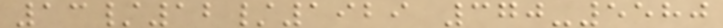13/12/1929 370-5580
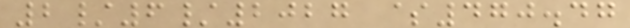2/6/2027 $470.47
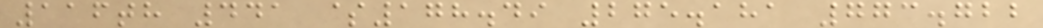116th 441 $178.49 275.181 773.722
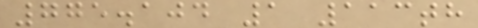775.104 1 113th
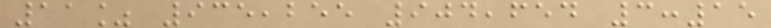11% 935,255 904,654 3:15
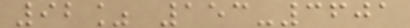92% 153-3601
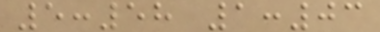5:58 1:03
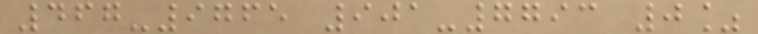467-9765 901-7793 0%
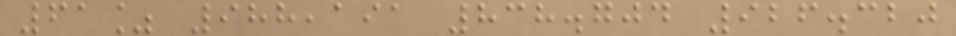61% 988,191 838.704 926.320
